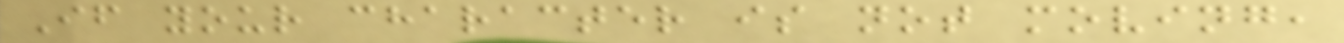If your character is not moving,
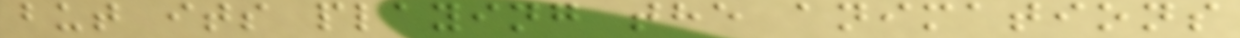but its playing the animations
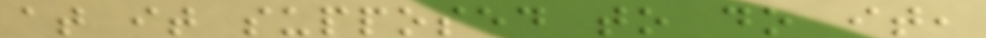at it supposed to do it,
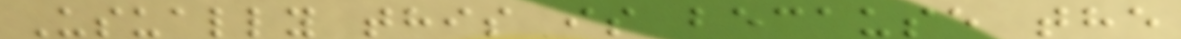Usually this is because the
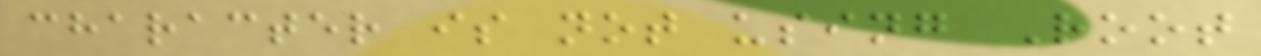character is not using Root
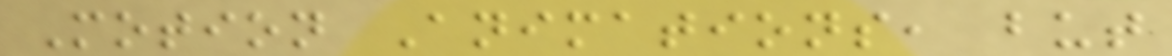Motion Animations, but
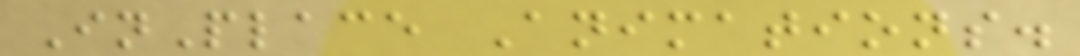InPlace Animations.
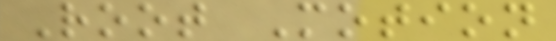Root Motion
